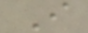I
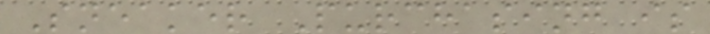Sneaker Purchasing is
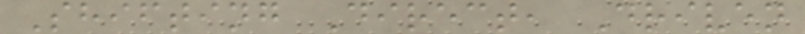Shifting Direct, Driven
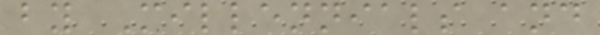by Millennials and
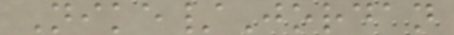Nike/Jordan
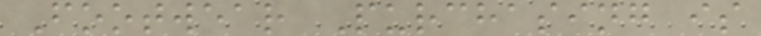Footwear Purchasing is
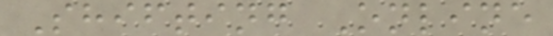Shifting Online
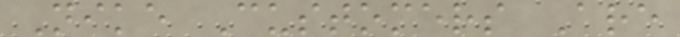Nike Customers Are
